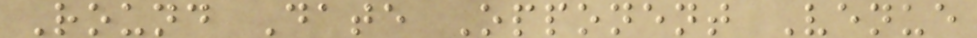Round Date Opponent Venue
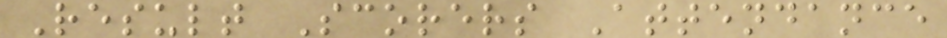Result Scorers Attendance
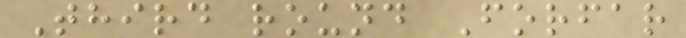Third round Forfar
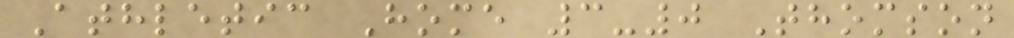Athletic Home 3-0 Thomson
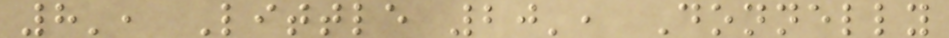8', Little 20', Donnelly
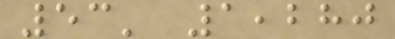53' 1,280
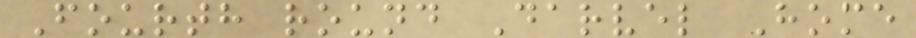Fourth round Darvel Home
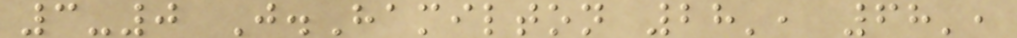3-0 J.Hamilton 28', 68',
